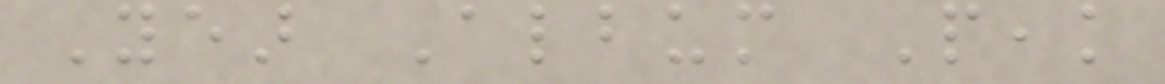Year Album Peak
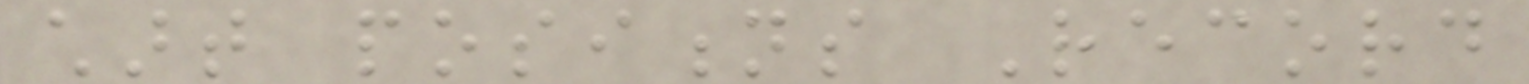chart positions Record
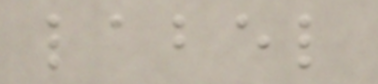label
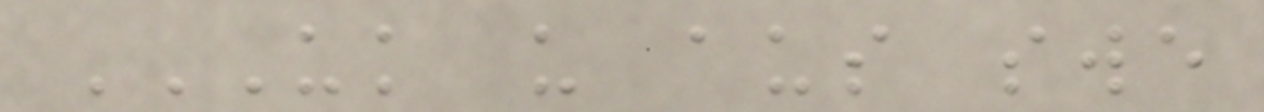UK US AUS SWE
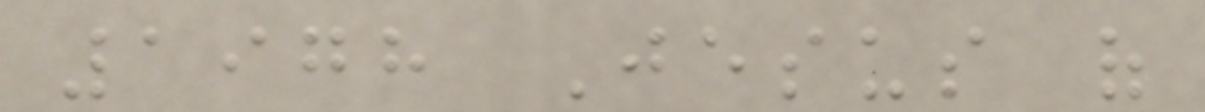1978 Jesus of
